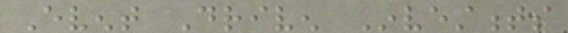Event Driven Investments
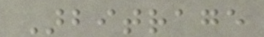Arbitrage
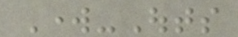Work-Outs
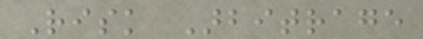Risk Arbitrage
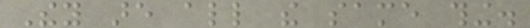They are all the same thing.
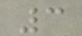3
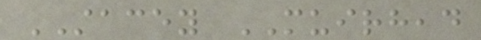STACEY MUIRHEAD
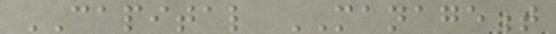CAPITAL MANAGEMENT
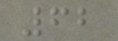62
